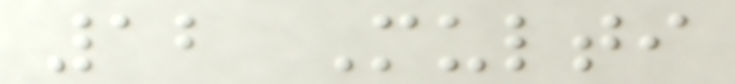12 Multi
